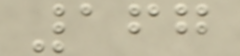167
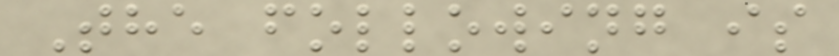The following is
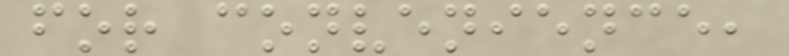for convenience,
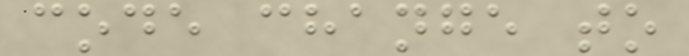code change to
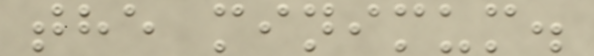the minimum.
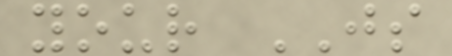your JS
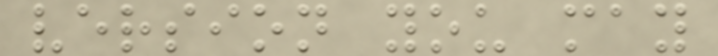version you may
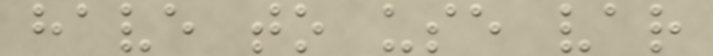have to use var
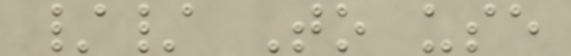// To use
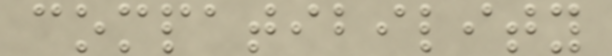compatibility
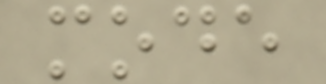mode
